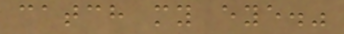catch my eye."
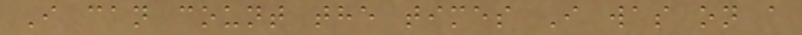I can count the times I was on a
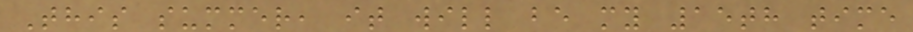This summer, it will be my 15th time
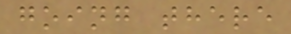going there
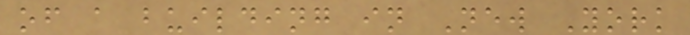of a building in New York
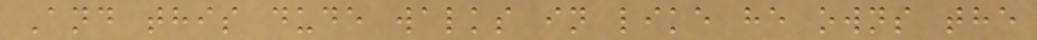And this dude walks in like he owns the
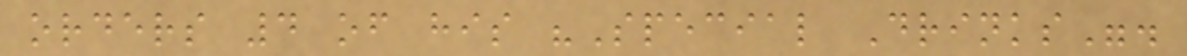orders 4 of his "Special Drinks".
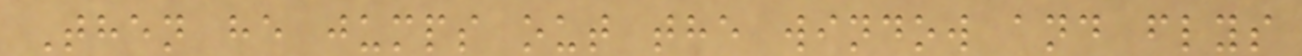Then he jumps out the window and flys
